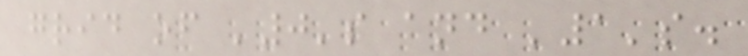grid of '0's and '1's.
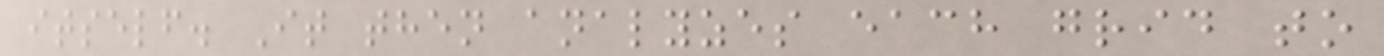itself. It then analyzes each grid to
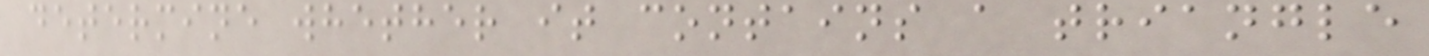determine whether it contains a triangle
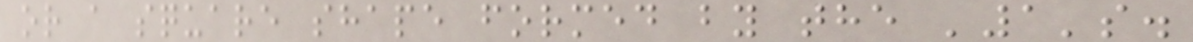or a square shape formed by the '1's.
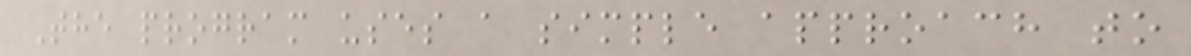The program uses a simple approach to
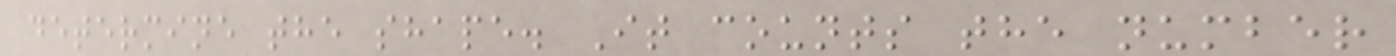determine the shape. It counts the number
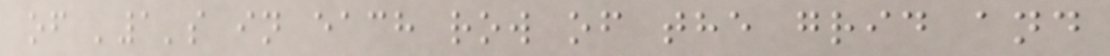of '1's in each row of the grid and
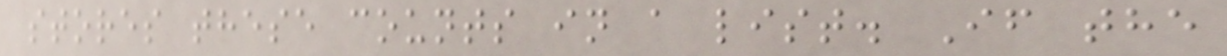stores these counts in a list. If the
